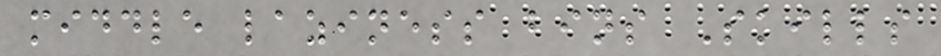middle laziness bins Skills
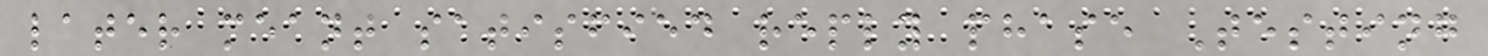later meant satisfied reply phase Testing
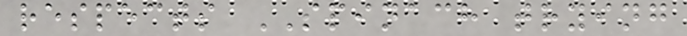respects SPINACH trying
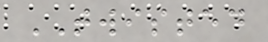TWISTED
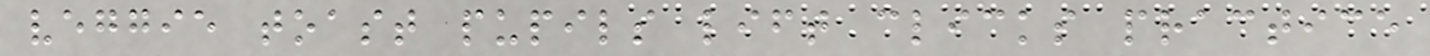veggie toast pupils lift clicks practice
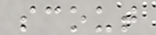scout
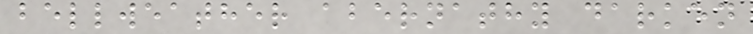bellweather abernathy darken
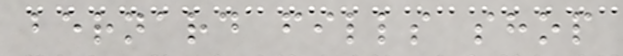bernard fills shop
